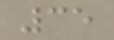35
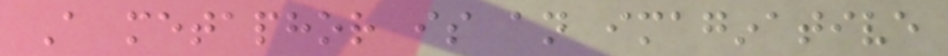A metaphor is an imaginative
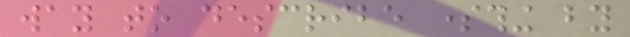way to describe something by
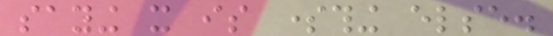saying it is something else.
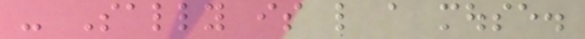- Sally is like a mouse.
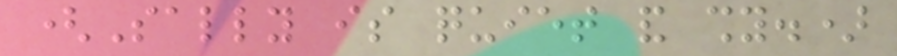(Sally is quiet and shy.)
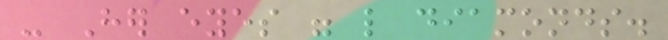- Her eyes were like diamonds.
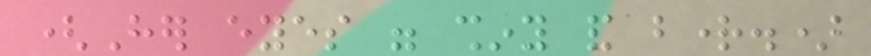(Her eyes were shiny and bright.)
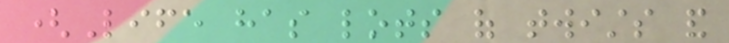(Life has lots of twists and
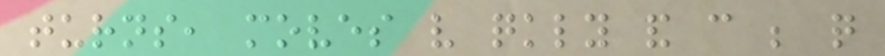turns, moves very quickly and can be quite
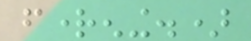frightening.)
